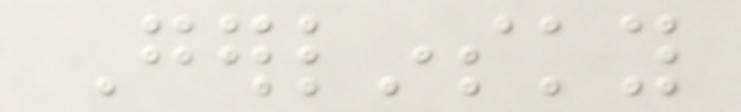Gerlinsky
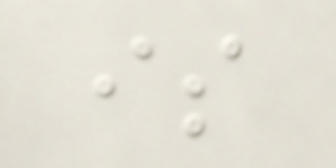is
